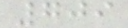709
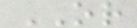OR
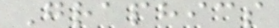Graphics
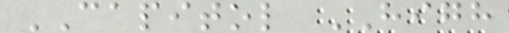CAPITOL HIGH
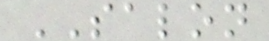SALON
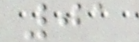01
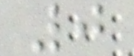0
